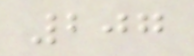207
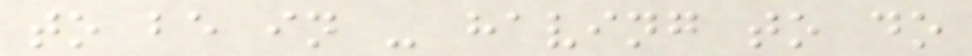to be in - having to do
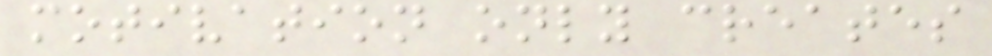motivation only creates
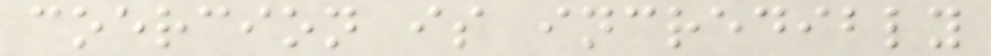coercion is incredibly
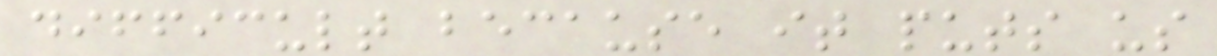difficult because it puts us
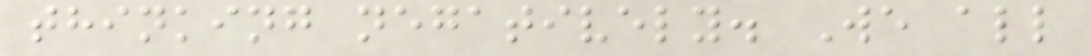thinking negatively. We all
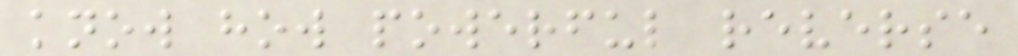know how powerful reverse
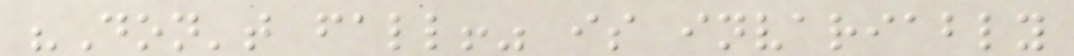"Don't fall!" is invariably
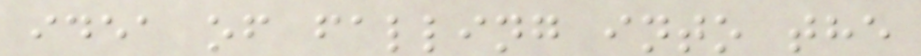idea of falling into the
